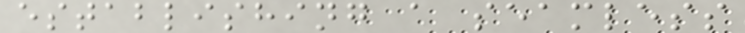establishing a seamless
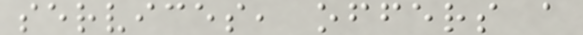services, offers a
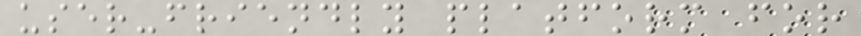user-friendly platform for
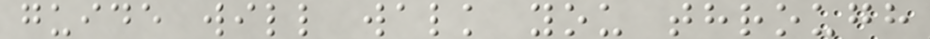guide will walk you through
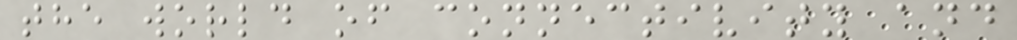the world of connectivity and
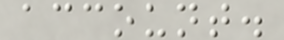account.
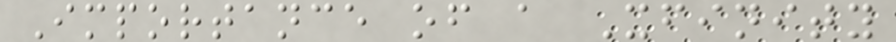Importance of a Xfinity
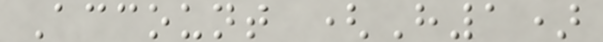Account (H1)
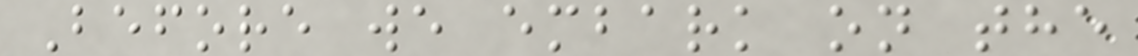Before we embark on the
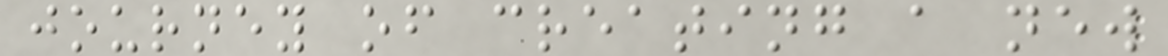journey of creating a new
